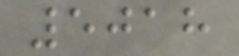5018
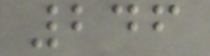246
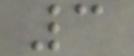3
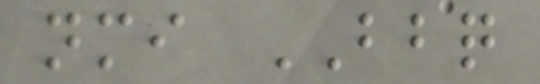nmi BBQ
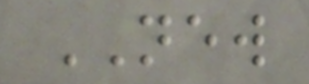NEW
